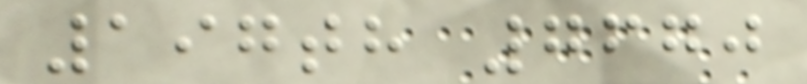197th 7670
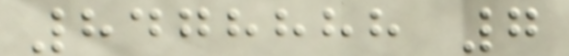8478888 7
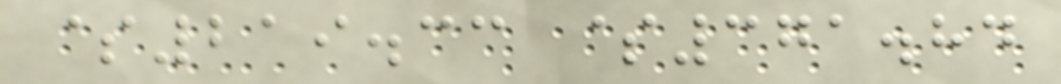$219.33 $371.84
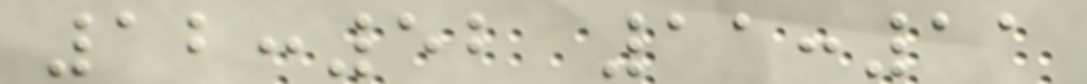12:52 11:11
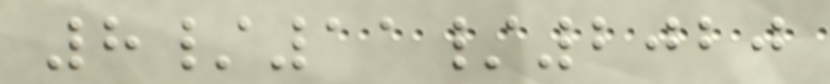8/11/2020
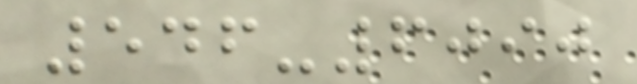546-6090
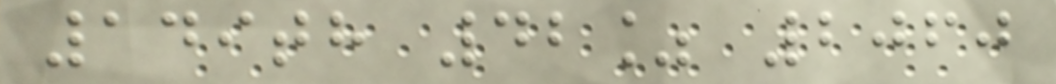149th 42% 2060
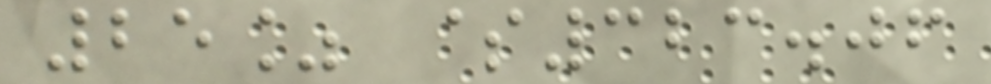25% $323.06
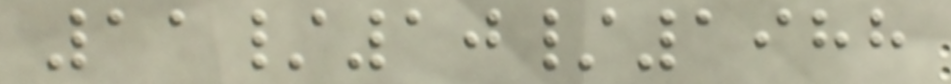11/10/1988
